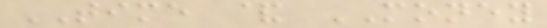TIME & MONEY
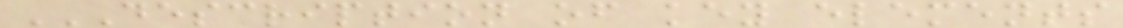DESCRIPTION OF KEY ELEMENTS
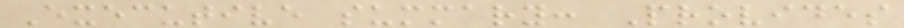Executive summary: Provides
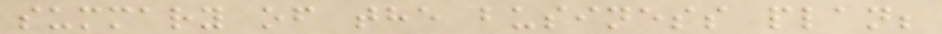summary of the business plan;
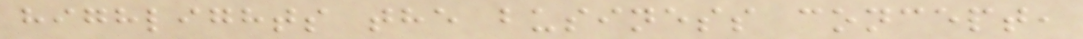highlights the business concept,
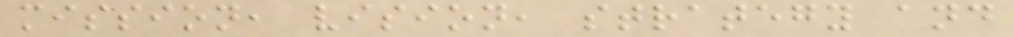mission, vision, strategy and
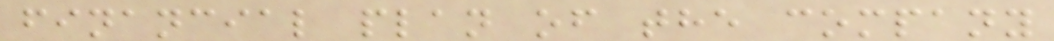financial plan of the company
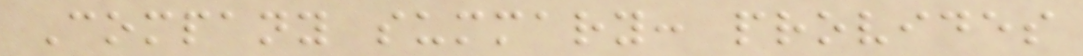Company summary: provides
